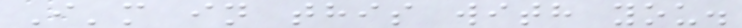I'm in this with you.
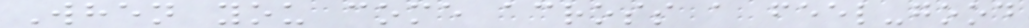When you come across a feel-good
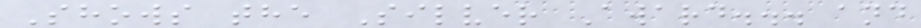Shows the Silver Award... and
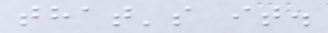that's it.
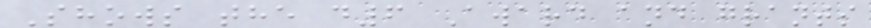Shows the d6 Award and grants
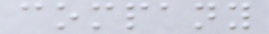company
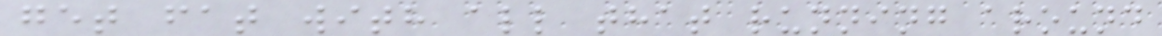get fat with all that running around
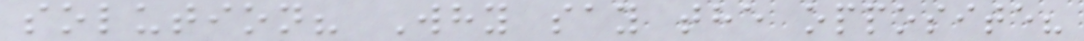solution? Why say the opposite?
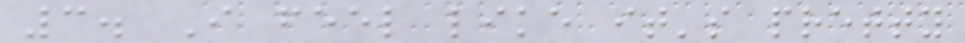3. I feel like it's pretty
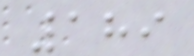189
